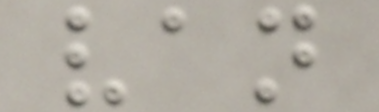van
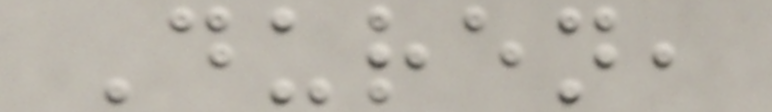Duren,
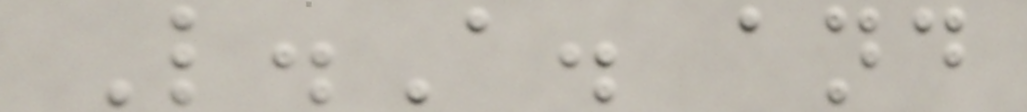L.A. and
